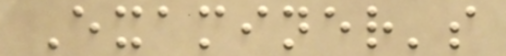Examiner's
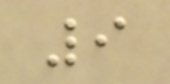9
